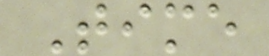Time
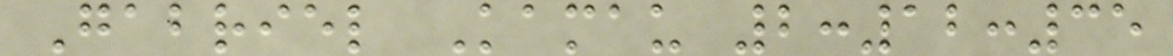Gabriel Kamau 2:12:35
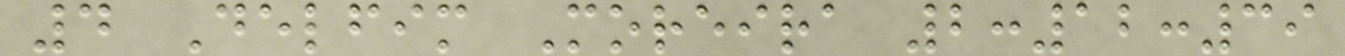4 Delfim Moreira 2:12:39
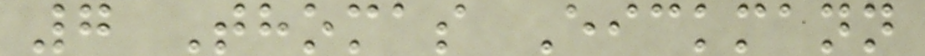7 Thomas Eickmann
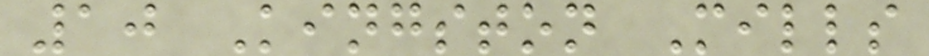10 Kingston Mills
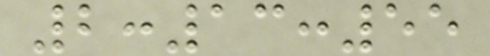2:13:55
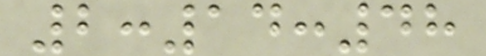2:14:48
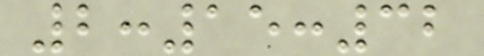2:15:32
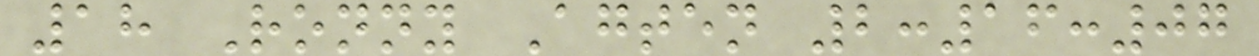18 Ronny Agten 2:16:07
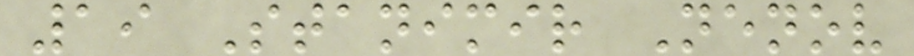19 Stanimir Nenov
